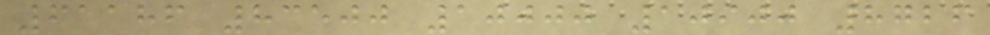61186 83500 10000 10900 8726
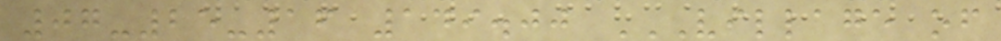07-25-16 149.00 VILLAGE OF
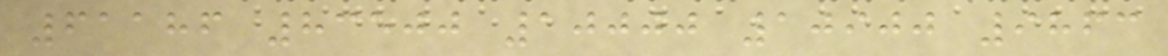61186 83500 10000 10900 9863
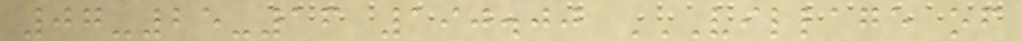07-25-16 190.00 VILLAGE OF
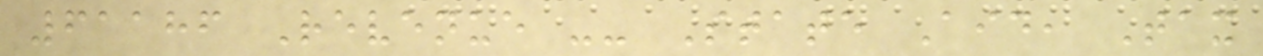61186 Revenue -- State Aid, Tax
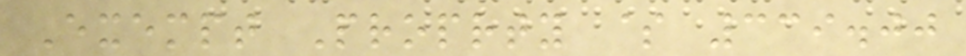Exempt Proprty $ 339.00
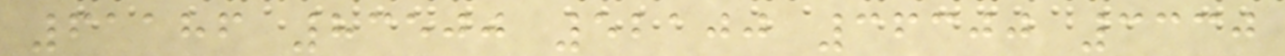61186 83500 52100 36300 3330
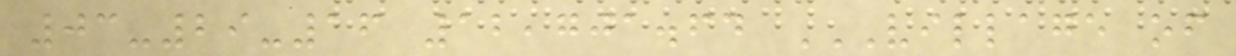03-29-16 12,701.64 VILLAGE OF
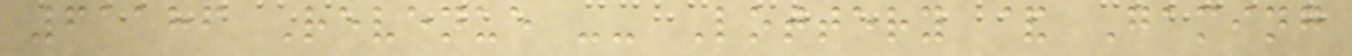61186 Revenue -- Lottery & Gaming
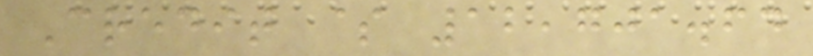Credit $ 12,701.64
